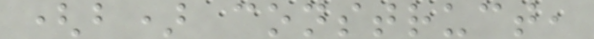(b) construct,
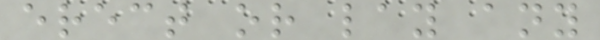erect or lay any
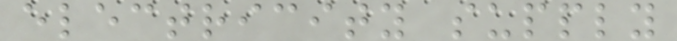electricity supply
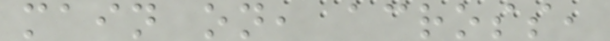main on, across,
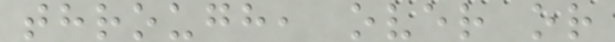through, over or
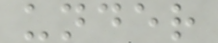under
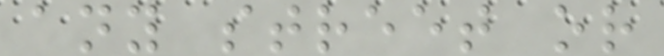any street or
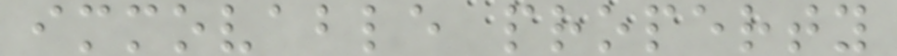immovable property
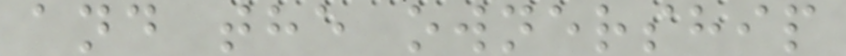and the ownership
